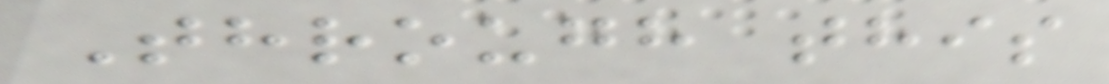Through this
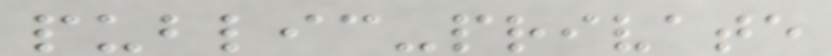public-private
